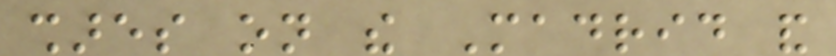shares on the Madrid and
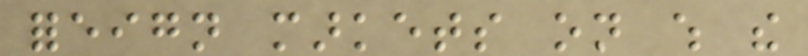foreign markets on which the
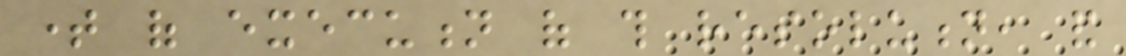time of execution of this resolution, and
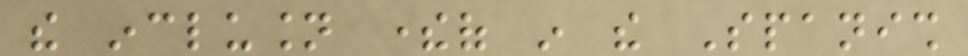the inclusion thereof in the Spanish
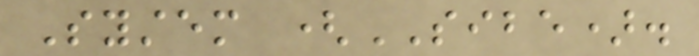System (SIBE).
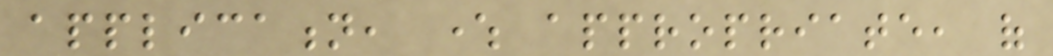application, where appropriate, of
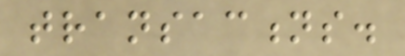transactions.
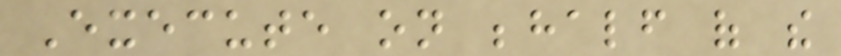Execute on behalf of the
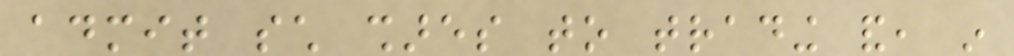admit such shares to trading and, in
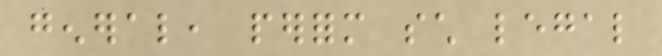general, perform such legal
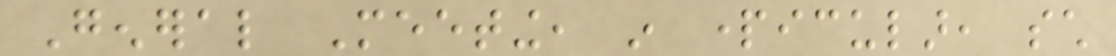General Meeting, in particular, such
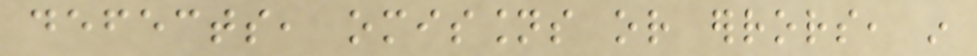defects, omissions or errors, in
